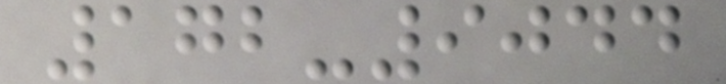172-9044
